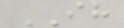IH
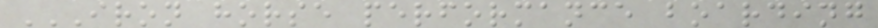IRON HORSE PERFORMANCE BOARDING
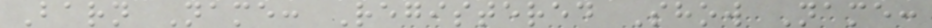Barn Name: Registered Show Name:
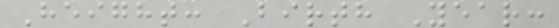Height: Birth Year:
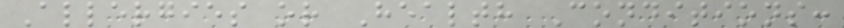Allergies or Health Conditions:
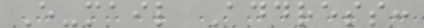E-mail Address:
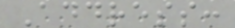Address:
